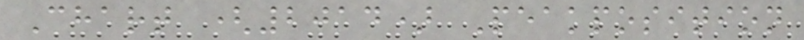Chart (2014) Peakposition
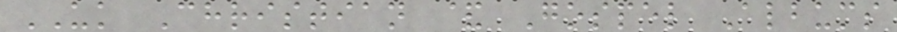UK Christian & Gospel Albums
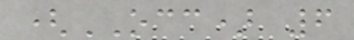(OCC) 6
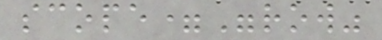scope="row"
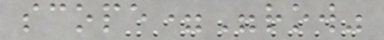scope="row"
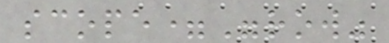scope="row"
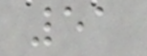51
